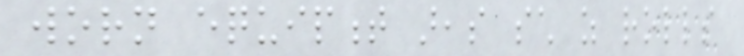worn equipment areas such as rolls
